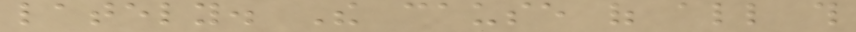lately. The cause of all this
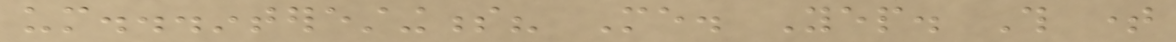um...interestingness? Me. Yep. This time
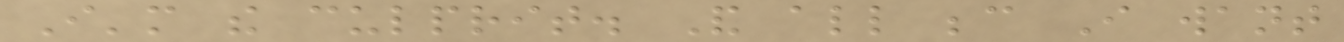I'm the culprit. And all because I want
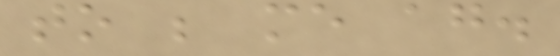to be me again.
